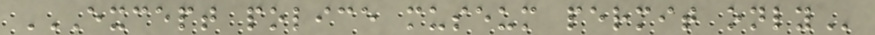EXCEPT POLICE MUSEUM PERMIT ONLY
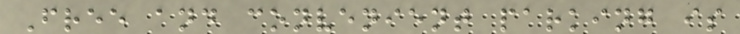Free and convenient parking is
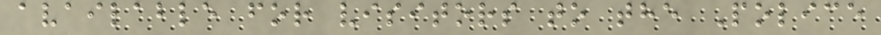available for visitors to the Police
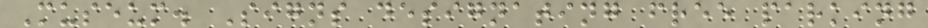Museum. Signs designating free parking
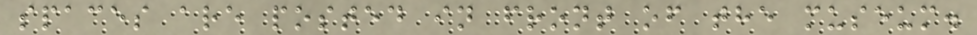spaces are posted in front of the museum.
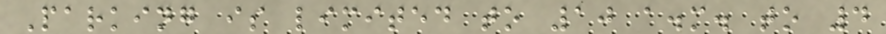Parking is limited to 10 a.m. to 4
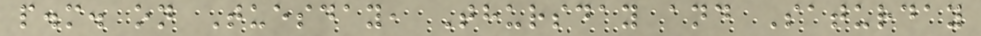p.m. on Tuesday, Thursday and Saturday
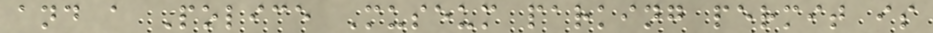and a Police Museum parking permit is
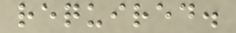required.
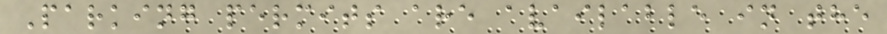Parking permits are available in the
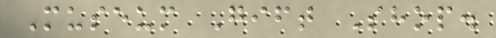Museum Gift Shop.
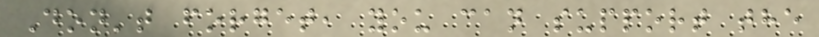Don't forget, you can support the
